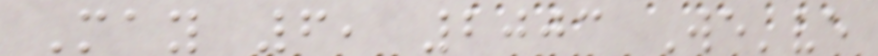May 6, 2003 We've
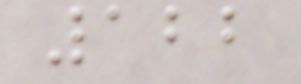122
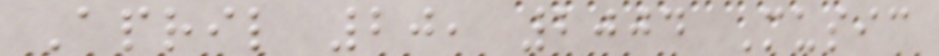April 20, 2004 Music
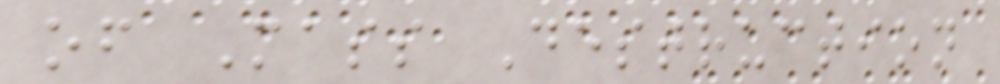of Mass Destruction
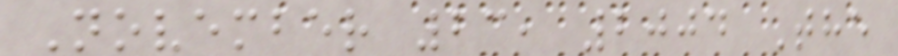November 23, 2004 The
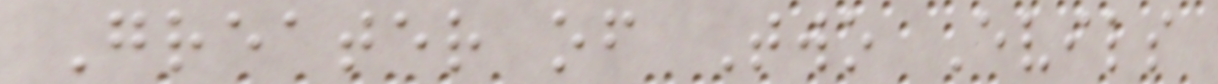Greater of Two Evils
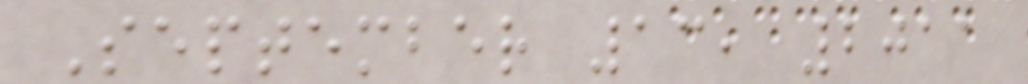September 13, 2011
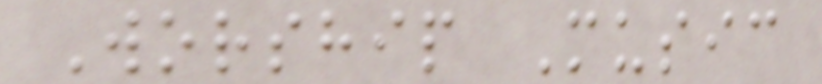Worship Music
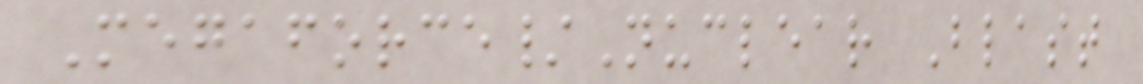Megaforce/Nuclear Blast
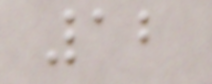12
